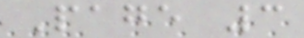Page 3
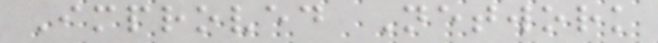Improved Network
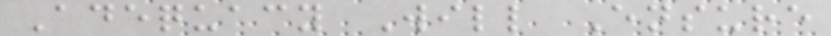Adequacy Will Ensure
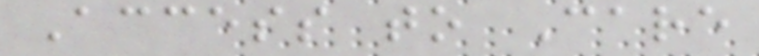Access to Care
